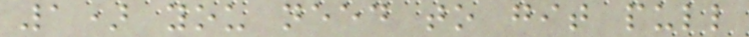1) you need to git pull
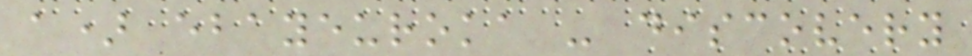a) ebayeuroka - discovery
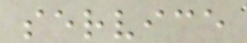service
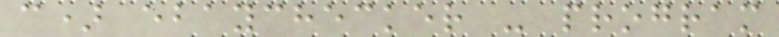c) ebaychecker - program
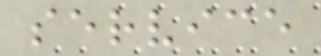service
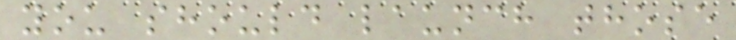you should launch those
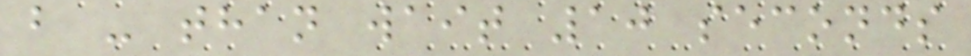b - than wait 10 seconds
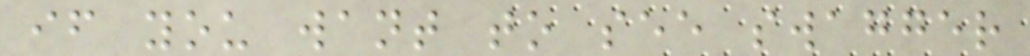if you want to see swagger
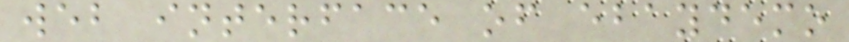web interface of ebaydemo
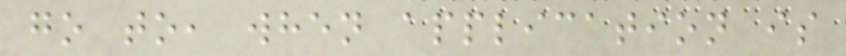go to, when application is
